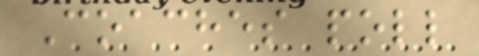Coaches poll
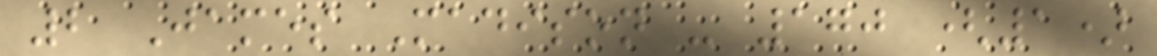2 James Madison - 170 (1)
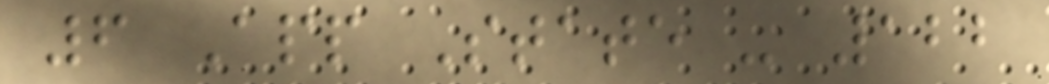6 App State - 122
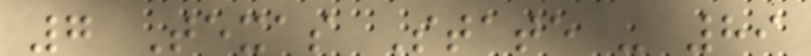7 Texas State - 89
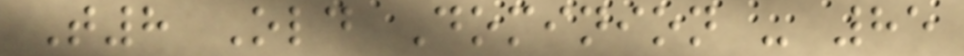T8 Old Dominion - 85
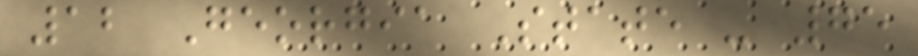12 Georgia State - 75
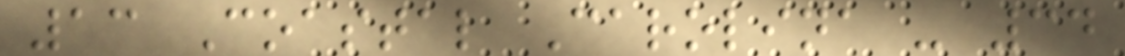13 Coastal Carolina - 34
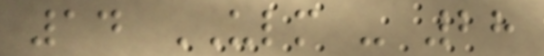14 ULM - 28
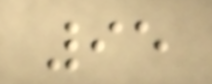95
